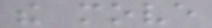the move
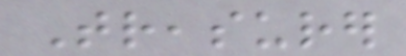Treasurer
